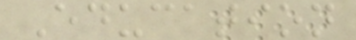Education
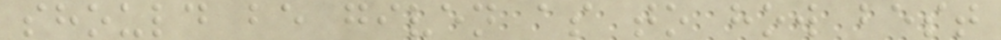should be given as to how best
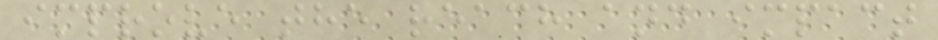improve the reach and impact
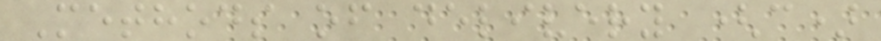Methods of delivery (c)
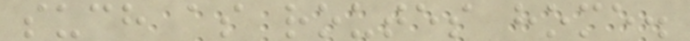such as routes home.
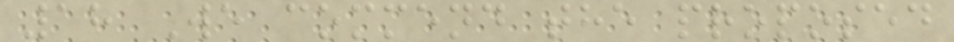18 We commend the proposed
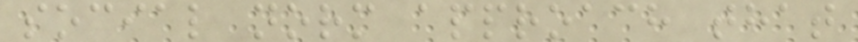social norm approach that
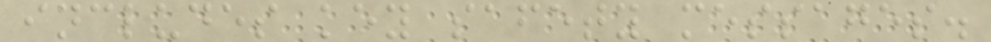includes key safety messages.
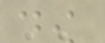''
